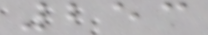253
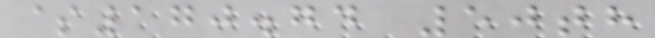$170.74 50th
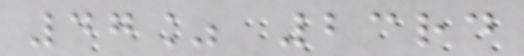47% 23rd
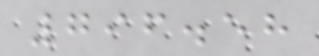796.58
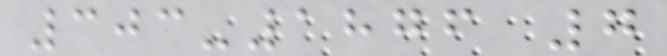303-1876 7
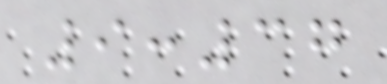9:37
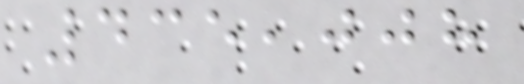435,008
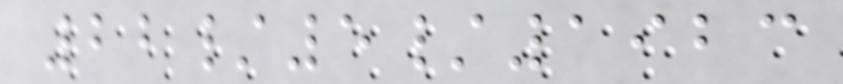22/5/1923
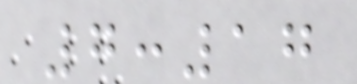7:17
